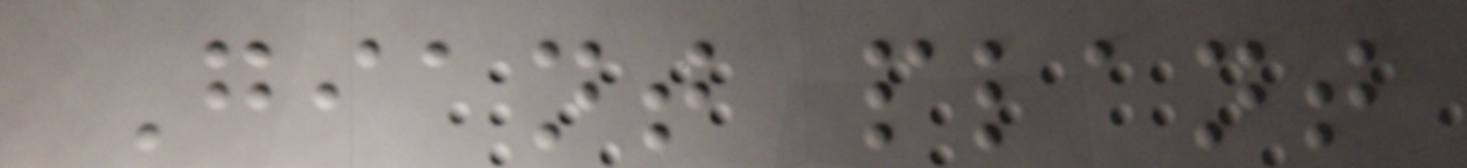Giant plant
